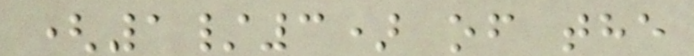(1/3) of the
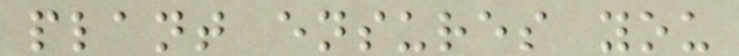plant ensures you
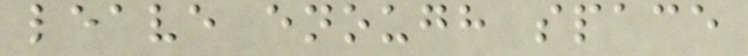leave enough space
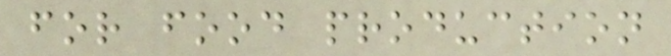for food production
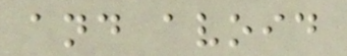and avoid
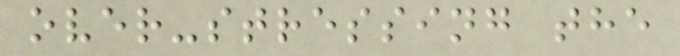over-stressing the
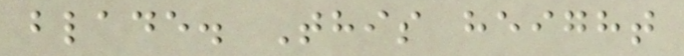blade. This height
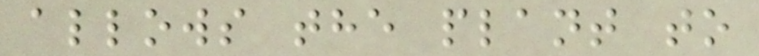allows the plant to
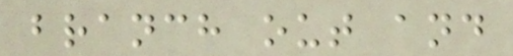branch out and
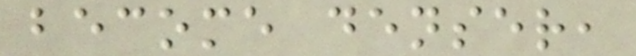become denser,
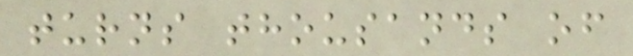turns thousands of
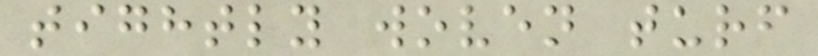tightly woven turf
